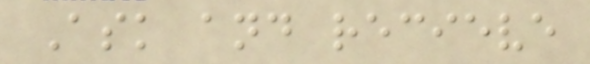Ask and recieve
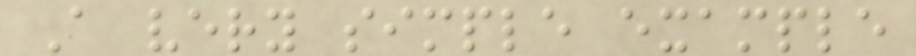A very simple example
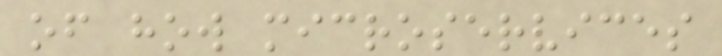of how microservices
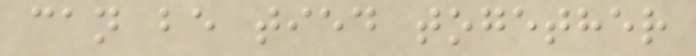can be tied together
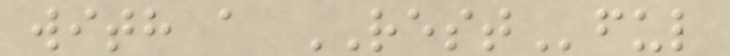with a RESTful
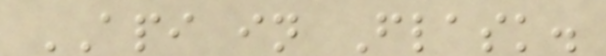API in Flask.
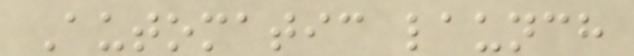Automatic launch
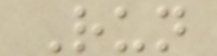Run
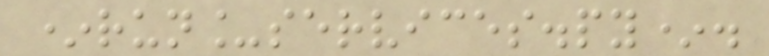*run_services.py*.
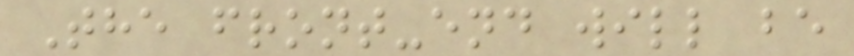The front-end will be
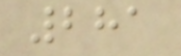281
